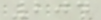204
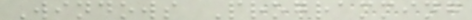Windows Programming
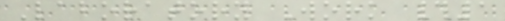Laboratory Work #1
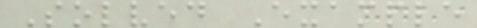Solved Example
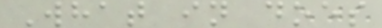What in does
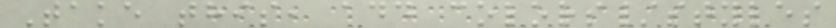Take this, add colors/styles
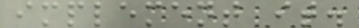implement it.
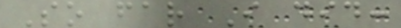So far I did:
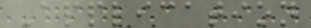Application
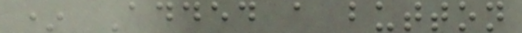* Added a button
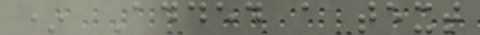* Added a text
